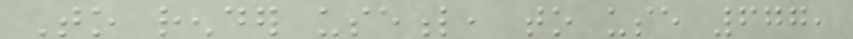To render useful, to use 677,
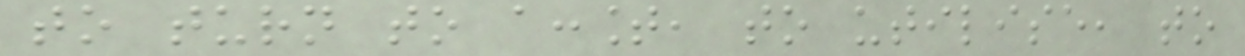to turn to account, to utilise, to
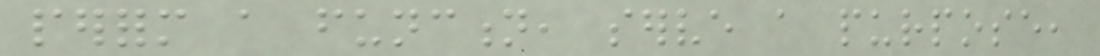perform a function, serve a purpose,
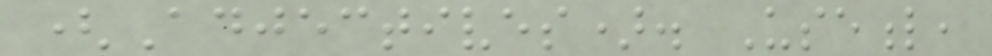(Adjectives). Useful,
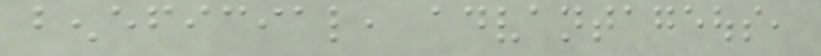beneficial, advantageous,
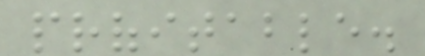profitable.
